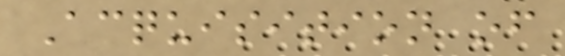Acquisition of
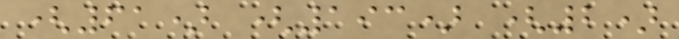(61) (193) (2)
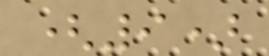(9)
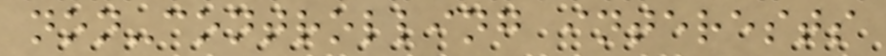non-controlling interests
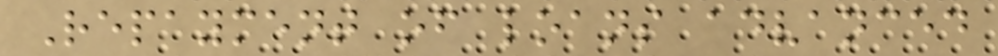Repayment of loans advanced
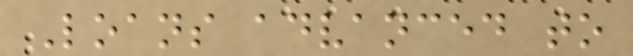Loans advanced to
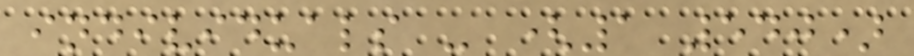individuals - (1 540)
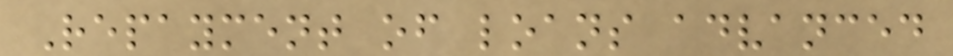Repayment of loans advanced
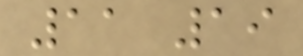11 19
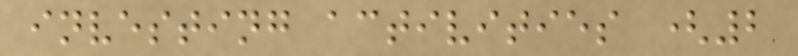investing activities (2
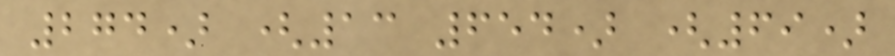274) (13 654) (69)
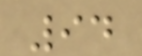94
